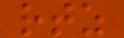rtz
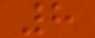8
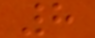8
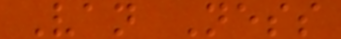Van Ness
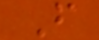F
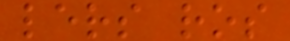lers ros
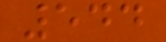544
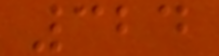324
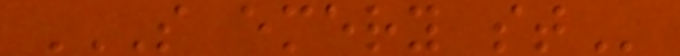S EMERY ST
